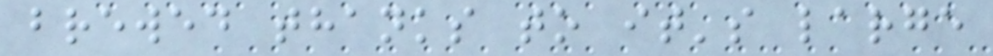brewed thanks to it's large
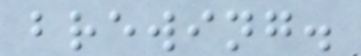brewing.
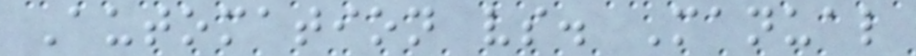Automation vs. Manual
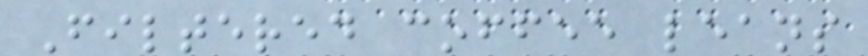Filtered coffee leans
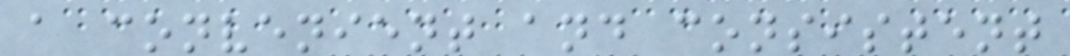a convenient and consistent
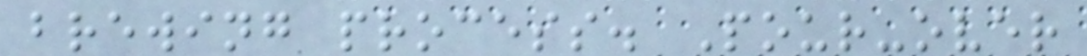brewing process. Pour-over
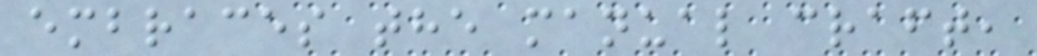embraces the manual craft,
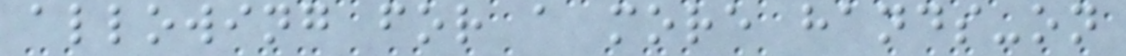allowing for a more hands-on
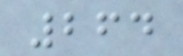264
